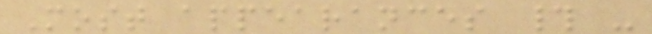Most appearances # -
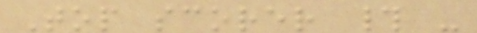Top scorer # -
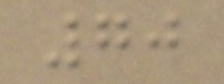70
